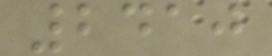2410
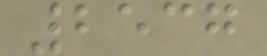2537
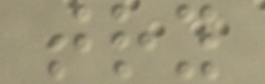try
